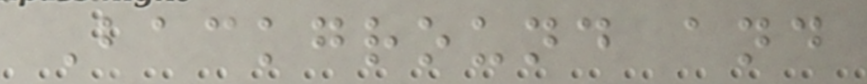Background and
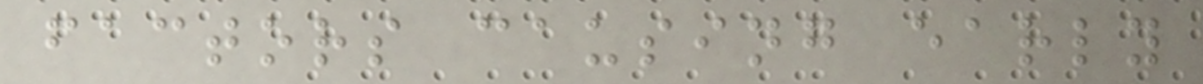factors causing early
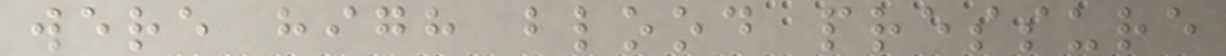were high blood pressure
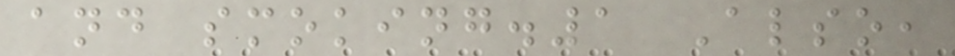and smoking.1 Also,
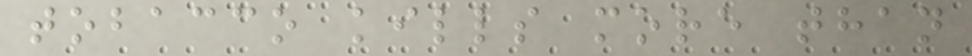tobacco kills more than
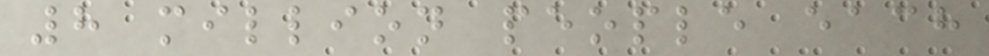8 million people each
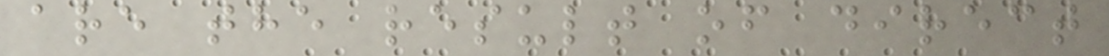are the result of direct
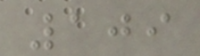109
